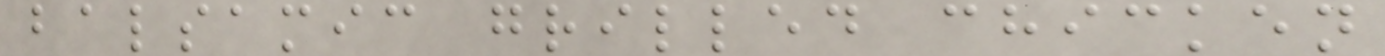balsamic grilled chicken
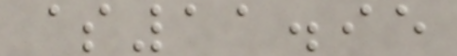$11.95
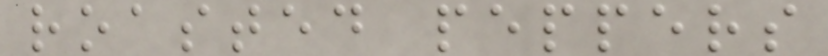roasted peppers
